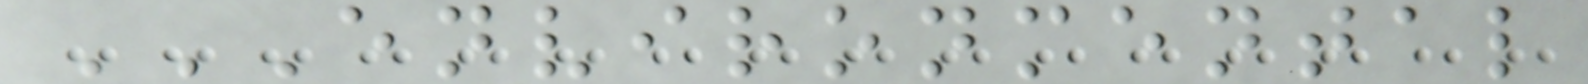ENVIRONMENTAL
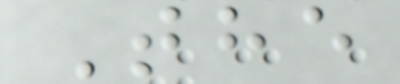The
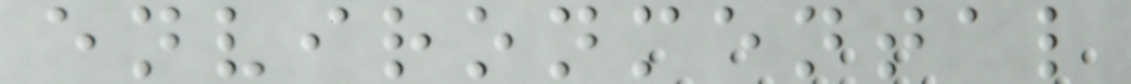environmental
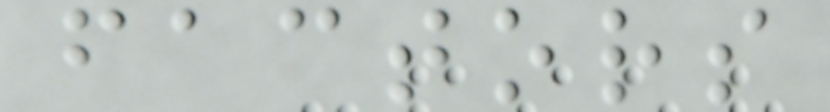factors
